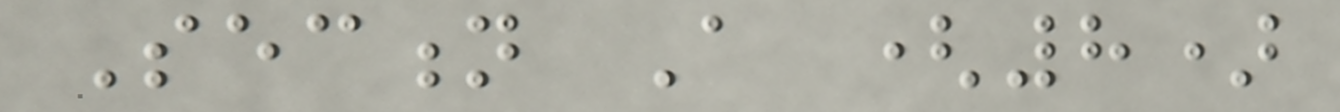Section A (8)
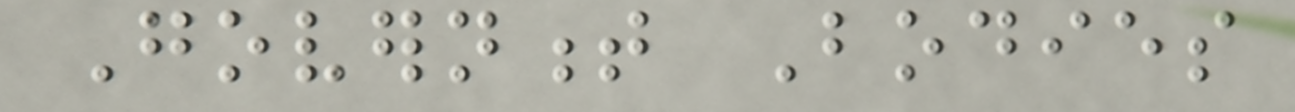Government Bodies
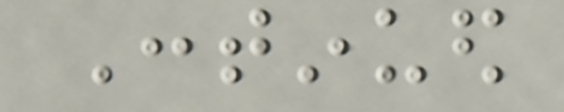Continued
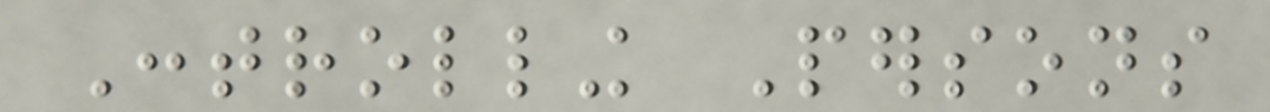Controlling Persons
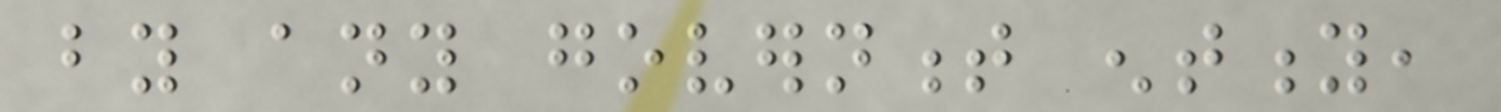by any government entity,
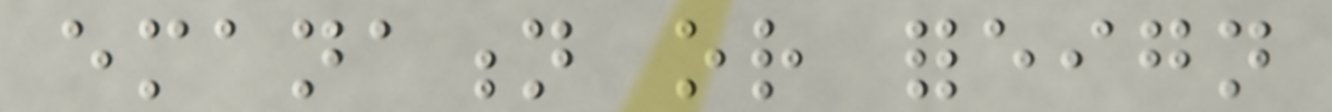emanation or foreign
